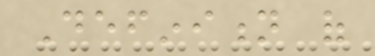Definition of
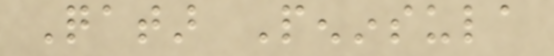Qatar Peninsula
